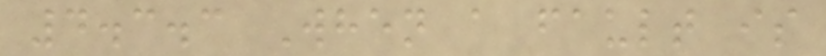4.3.3 When a fault is
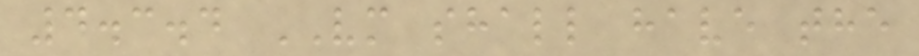4.3.4 VM shall have the
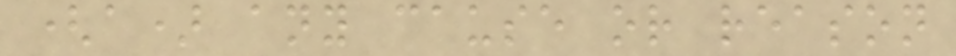(a) any cause or reason
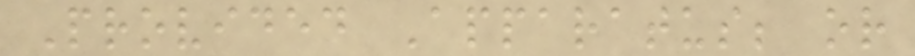Provided Apparatus; or
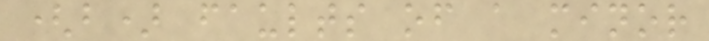(b) faults of a minor
